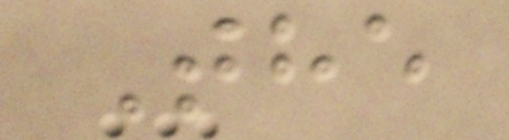The
